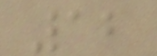12
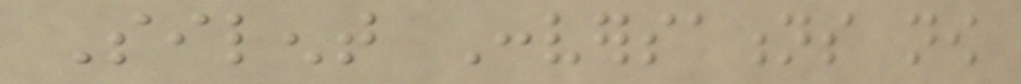Silent Conversations now
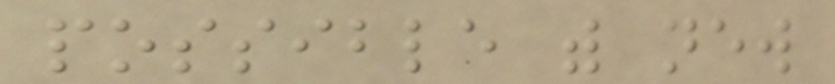possible with new
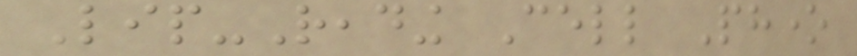Lip-Reading Cell Phone
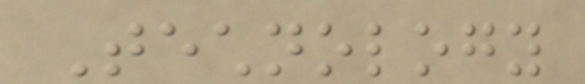Technology
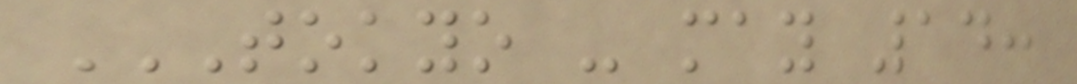TOKYO - MAY 14:
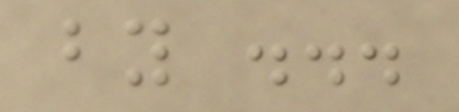by ...
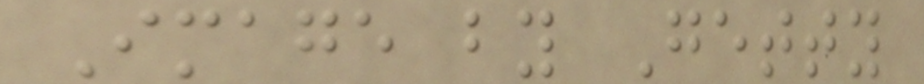Image by Getty
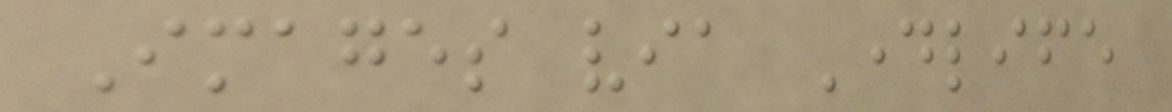Images via Daylife
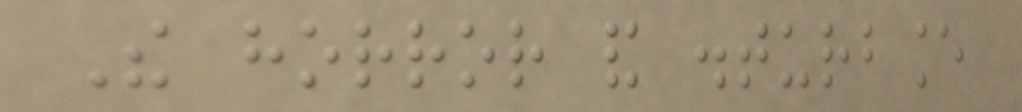The horror and disturbance
